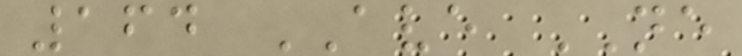164 AVE NE
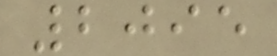2095
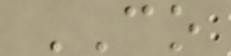CO
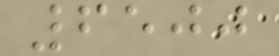6500
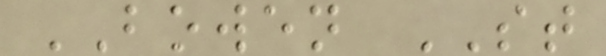BOWEN ST
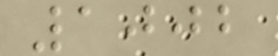1002
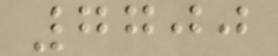7700
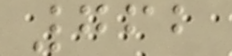762
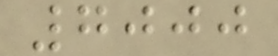7000
